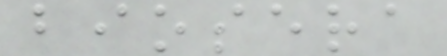biosera
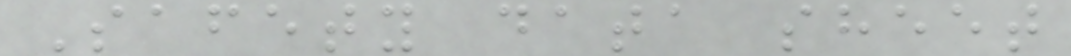Safety data sheet
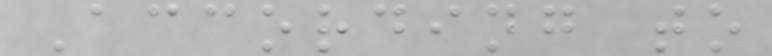According to
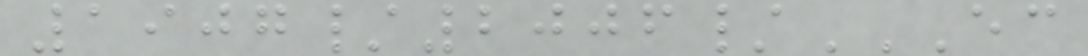1907/2006/EC
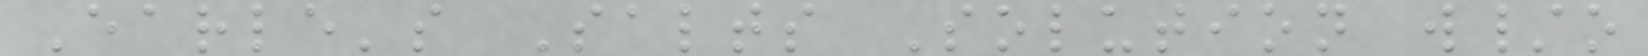Earle's Salts Solution w/o
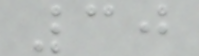30
